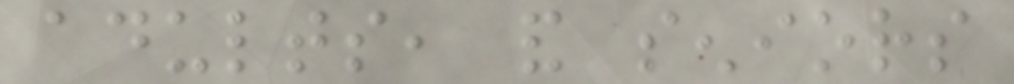adults, and seniors
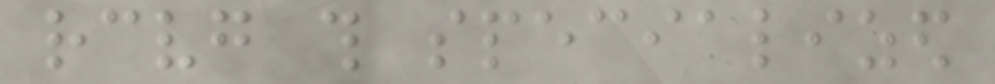receiving this specialized
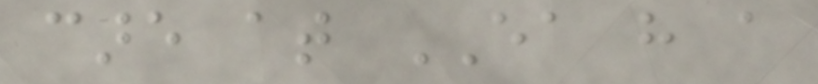care at EA have a
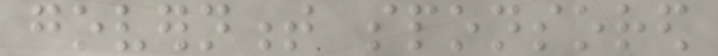government sponsored
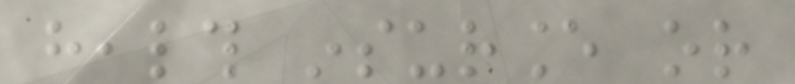health insurance or
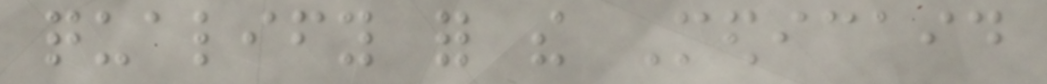qualify for the Medicaid
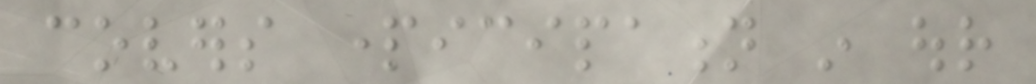covers participation in our
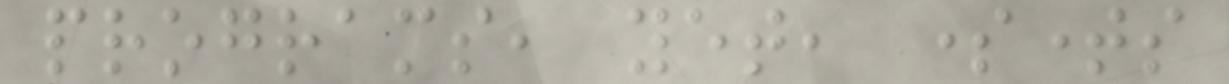programs, yet, sometimes
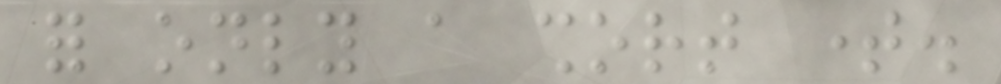for only a short time.
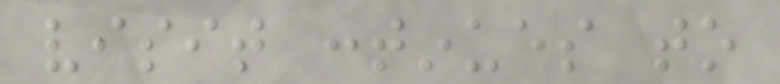visit continues to
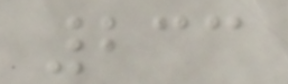233
